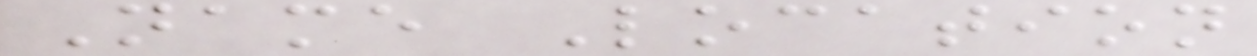Name Location
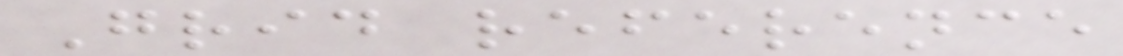Grid reference
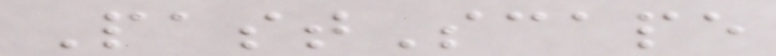PastScape
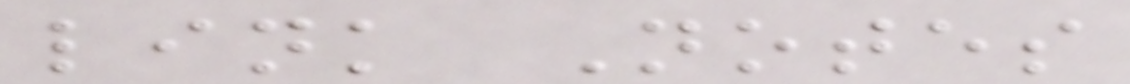link Notes
